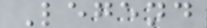Legend
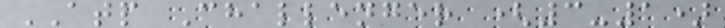ATP Challenger (3-1)
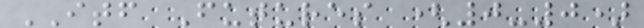ITF Futures (0-0)
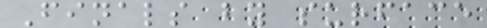Finals by surface
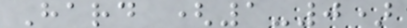Hard (1-0)
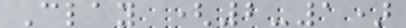Clay (2-1)
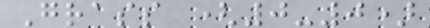Grass (0-0)
